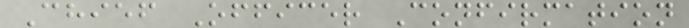Chief Officer Confirmation
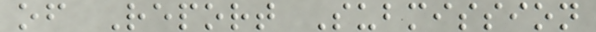of Report Submission
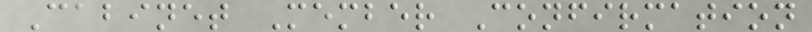Cabinet Member Confirmation
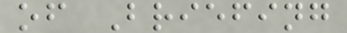of Briefing
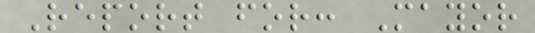Report for: Mayor
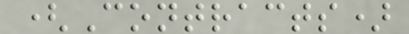(Contracts)
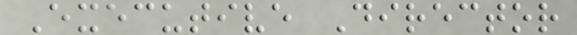Executive Director
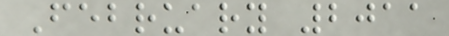February 2011
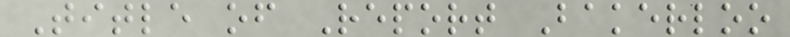Title of Report Bakerloo
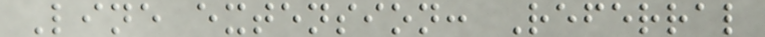Line extension: Referral
